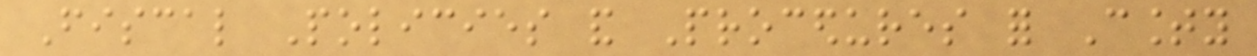Fiscal Policies and Procedures for County
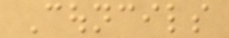Councils
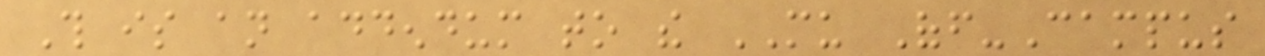This is an addendum to the MU Off-Campus
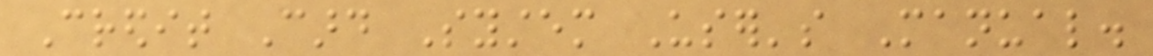Credit Card System User's Manual.
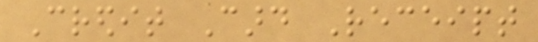Credit Card Receipt
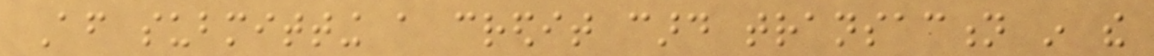After submitting a credit card transaction in the
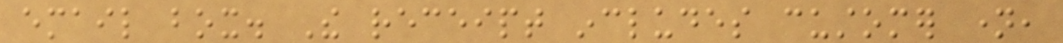email box. The receipt includes customer name,
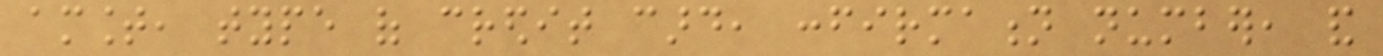amount, type of credit card, confirmation number, and
